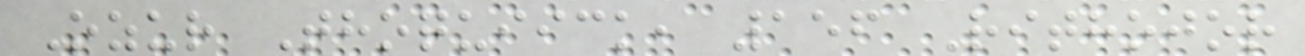Ozur Thoquiick, 156 Rithojor
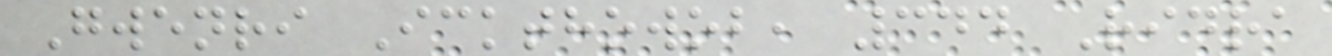Gwenri Ickthowob, 344 Ridra
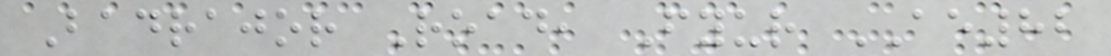Badrajor Road, Fyur AE82
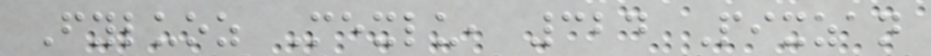Fyluoz Mexlu, 324 Pixzan
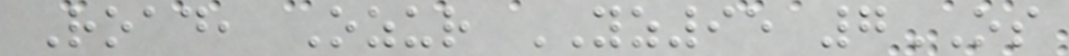Road, Ozur YZ95 7OS
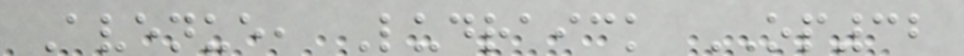Avenue, Ludraick OP32
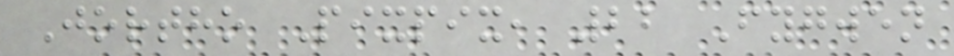Jortho Pixpix, 22 Fygwen
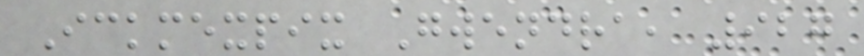Ickmexpix Gwendra, 927
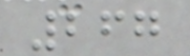267
